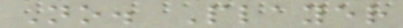No. Player
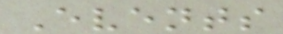Events
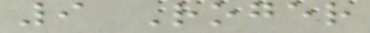9 Roger
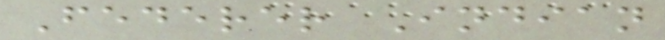Federer Indian
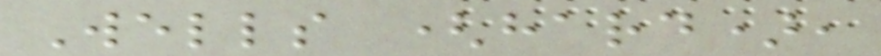Wells (hard),
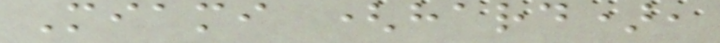Miami (hard),
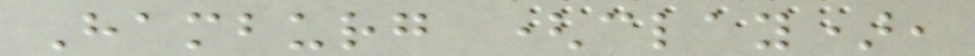Hamburg (clay),
